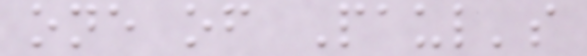one of Paul's
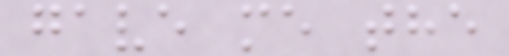gave me the
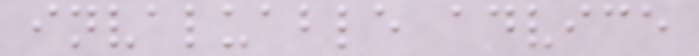invaluable advice
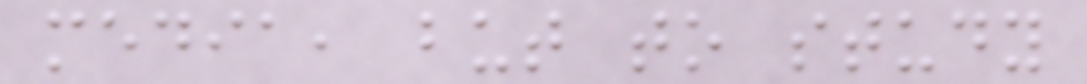media, but to study
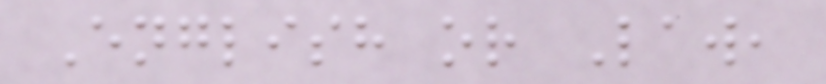English or Law,
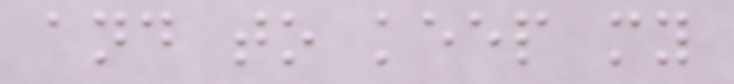and to keep my
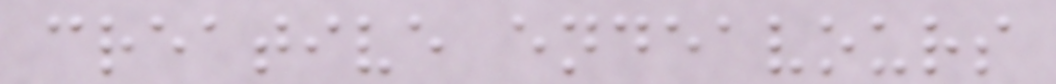creative endeavours
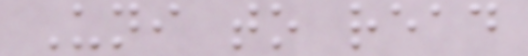Uni to read
